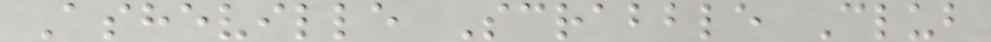Asheville Scrabble Club
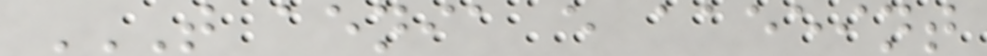T AENIA E AAEEINT
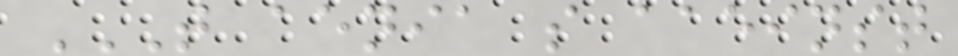T AENIA S AAEINST
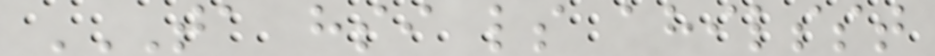TA HSI LS AHILSST
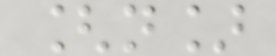[n]
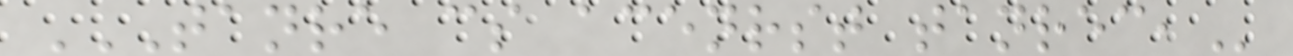TANRE CS ACENRST TANREC,
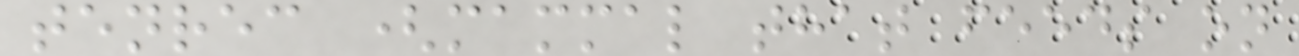tenrec (mammal that feeds on
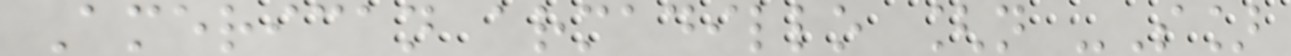American armadillo [n -S]
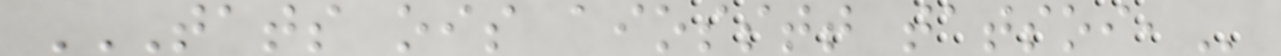TATS OIS AIOSSTT TATSOI,
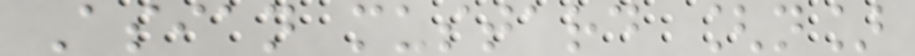Asian mustard [n]
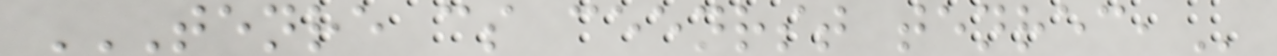TENRE CS CEENRST TENREC,
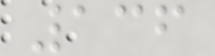136
